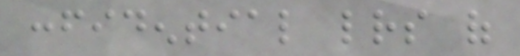confidential letters of
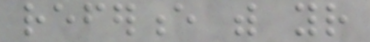reference with your
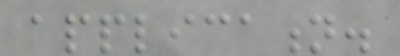application.
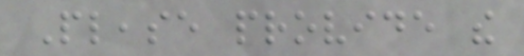Please provide the
